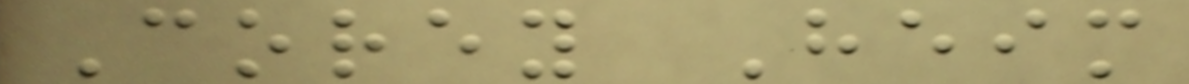Corey Heim
